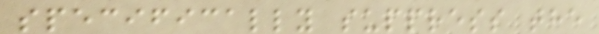specifically suppress the
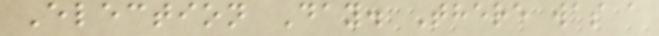Election Day. There was a
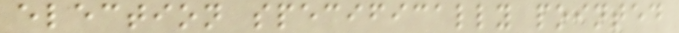election specifically pointed
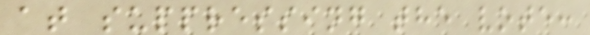at suppressing the vote:
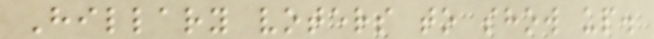Hillary voters to show up.
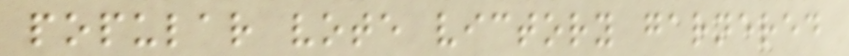popular vote victory garnered
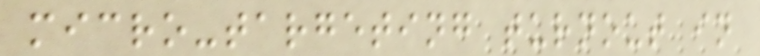micro-targeting turnout in
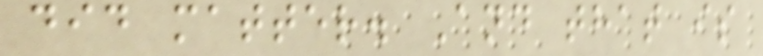did matter. And that is
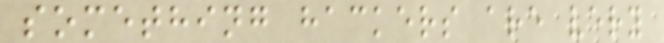something hackers are very
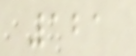121
